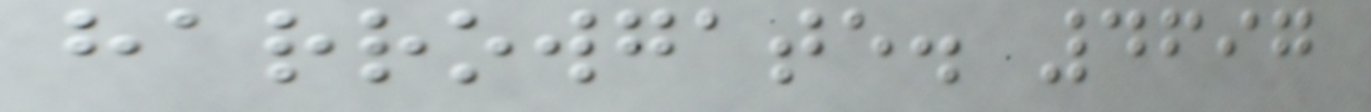harrowgate. 4697
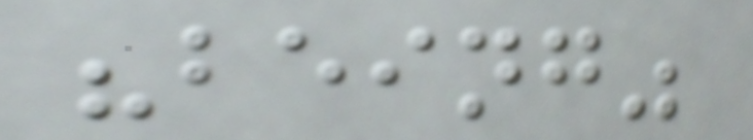"being"
